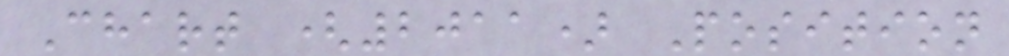Chart (2011) Position
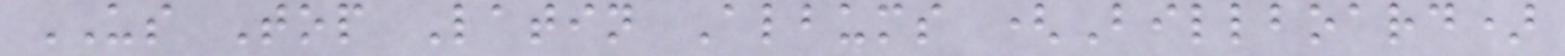US Top Latin Albums (Billboard)
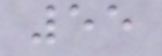55
